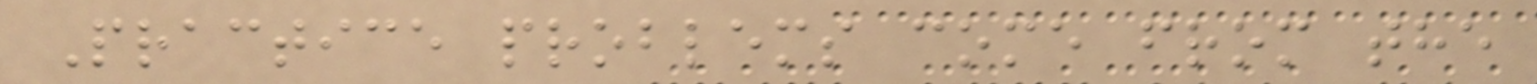Practice problems come from the
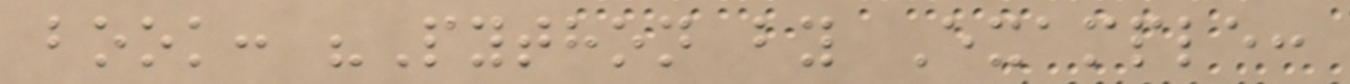book: "Python by Example:
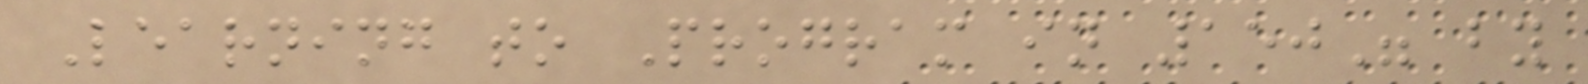Learning to Program in 150" by
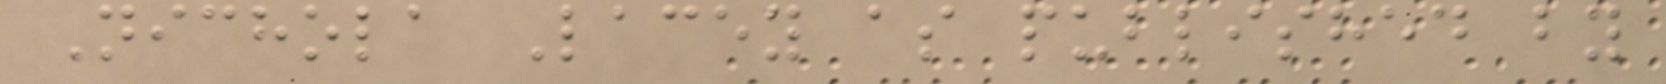Nichola Lacey as published by
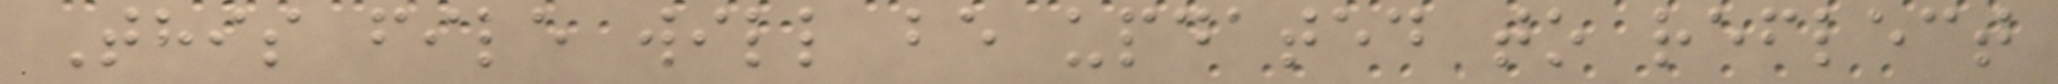This file will be updated to reflect
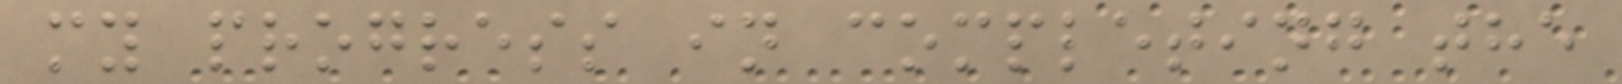my progress in completing the
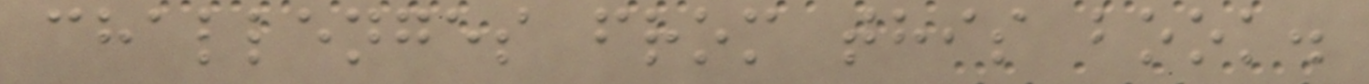challenges from this book.
